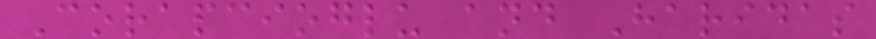Corapcioglu and Haridas
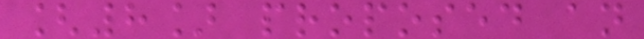[8] proposed an
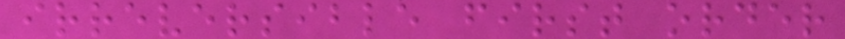irreversible first order
